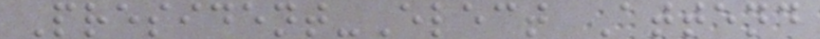President-Elect Attend
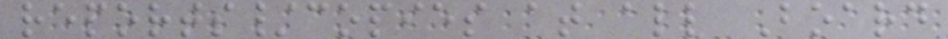reports/copies at all Board
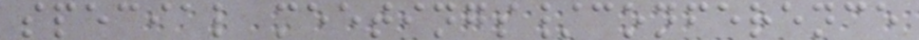special meetings/conference
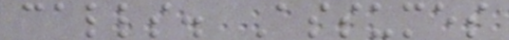calls. Assumes
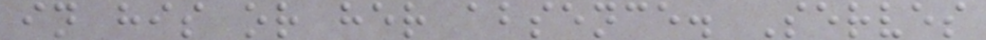in his or her absence. Serves
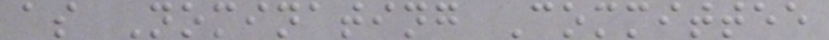as Nominating Committee
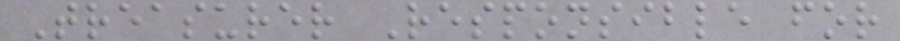Treasurer Responsible for
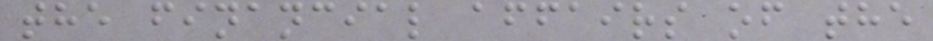the financial affairs of the
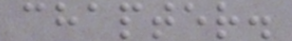chapter.
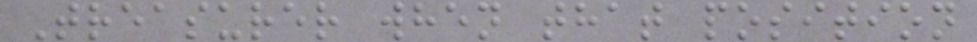Treasurer when that position
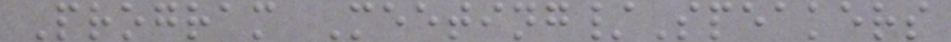Program Meeting/Speakers
